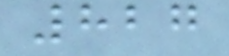827
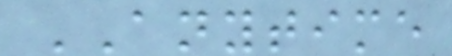ANYTIME
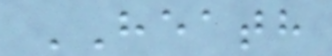HEATH
